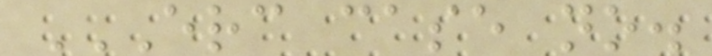ERC CASE NO.
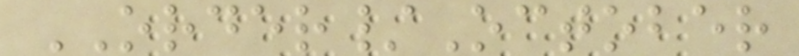ORDER/October
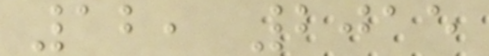12, 2015
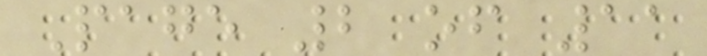Page 2 of 11
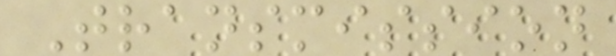Transmission
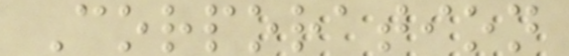Corporation
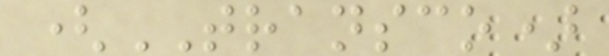(TRANSCO)
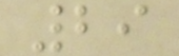29
